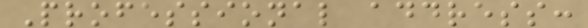Professional address:
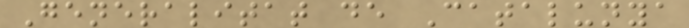Generalitat de Catalunya
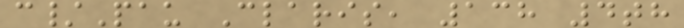c/Pau Claris, 138 4th
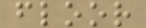floor
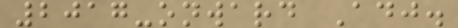2017-onward Adj.
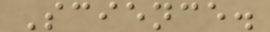Science.
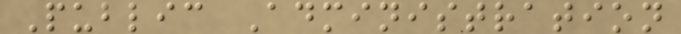Public Administration
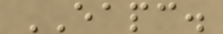EAPC.
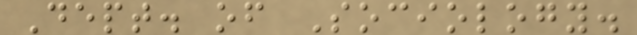Dept. of Sociology.
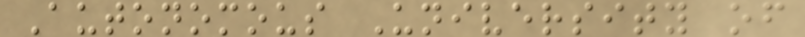Autonomous University of
